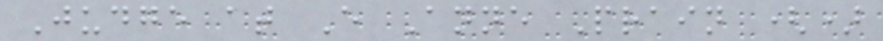Judge at E Anne Prain ()
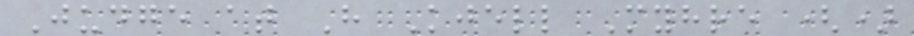Judge at H Kjell Myhre ()
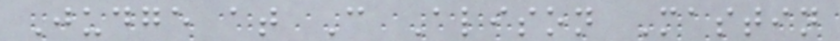Judge at C Alison Mastin
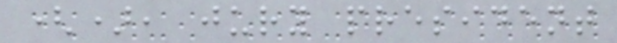(), jury president
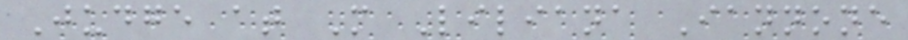Judge at M Liliana Iannone
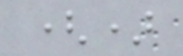()
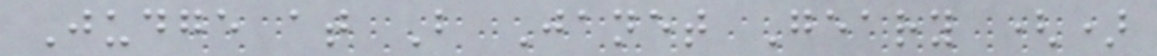Judge at B Janet Geary ()
